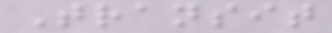Transit
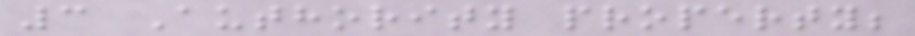3 Authority property;
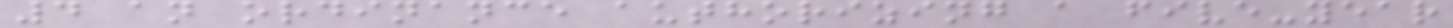4 an ordinance authorizing a five-year
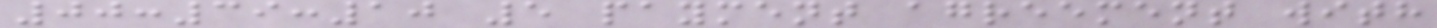00:39:10 5 payment agreement with
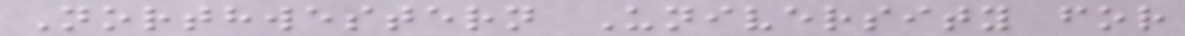Northwestern University for
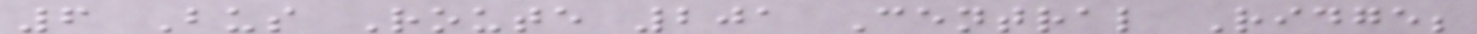6 Bus Route 201 Central Ridge;
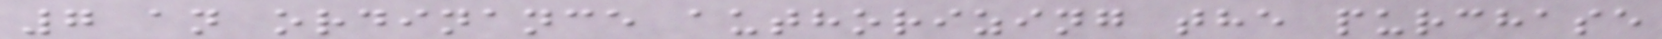7 an ordinance authorizing the purchase
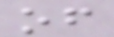of
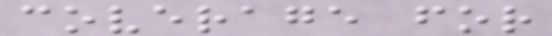coverage for
